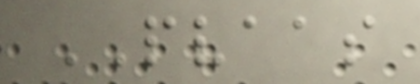PVAAS
